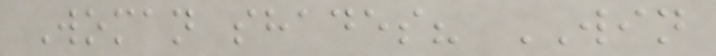Woman shades? WIN
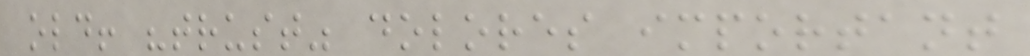old! "trust" dolores important
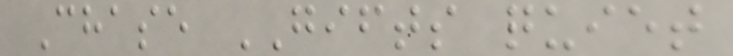Chase GIFTS quiet
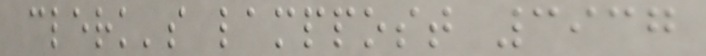clerk's lamppost 3937
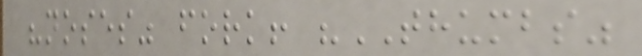"noses" fork! "THUMBS"
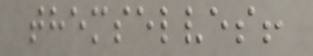themselves!
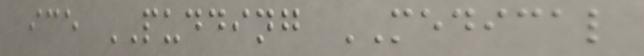ice PUDDING MEDICAL
